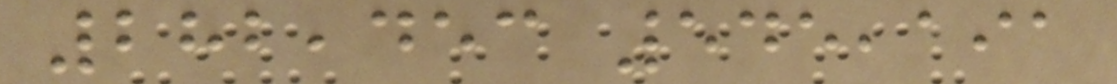282,453 545,191
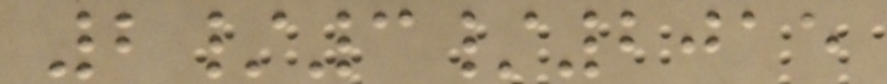2/3/2015
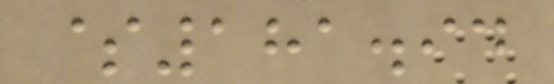$181.94
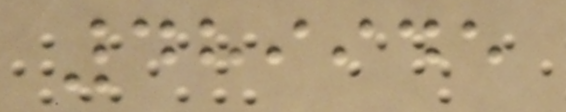489945
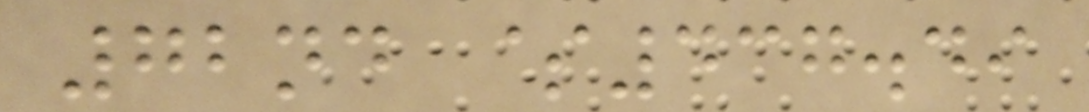72nd $437.49
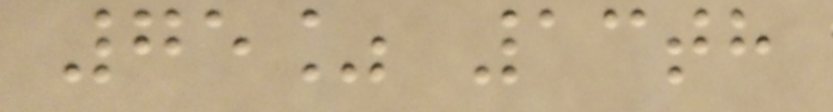75% 13th
